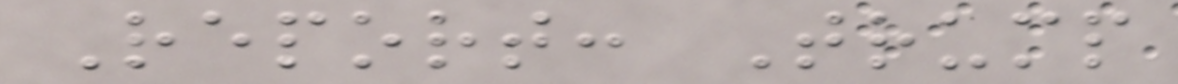Report: Trump
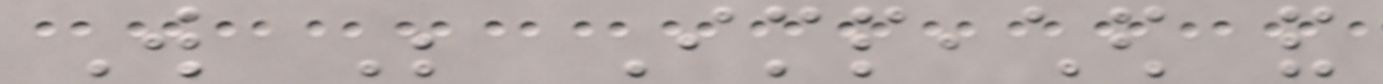Will Be Impeached and
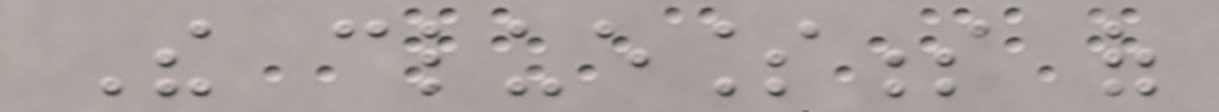The cluelessness of
